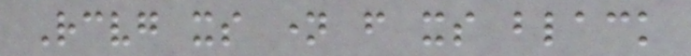Receiving its name from its black
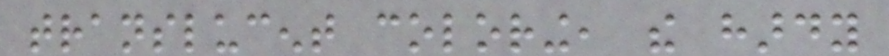translucent coloring, the hardy
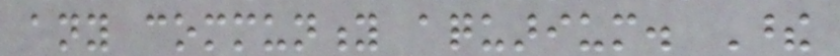any community aquarium. These
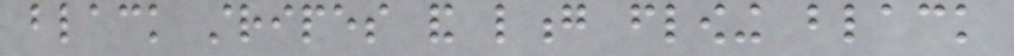black stripes and long flowing black
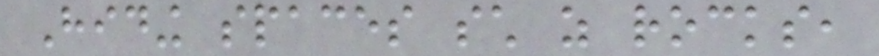Hiding spaces such as rocks,
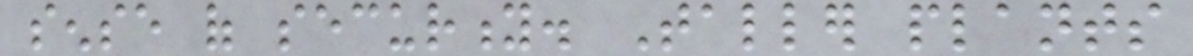sense of security. Taller plants
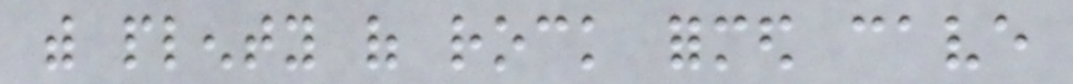with plenty of rock formed cave
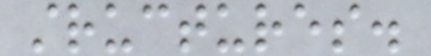structures.
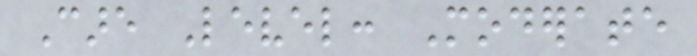Care Level: Moderate
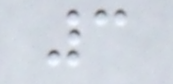3
